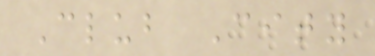Club City
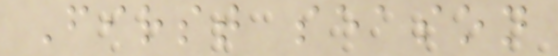First season
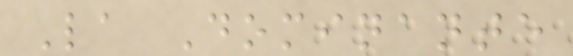La Dominante
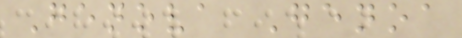Genova Genoa
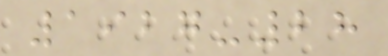1927-28
